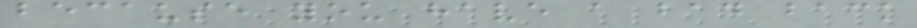because you have a bad back
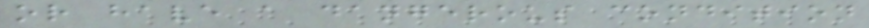or have a dangerous condition
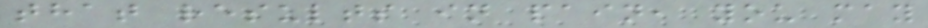that results in pain, you may
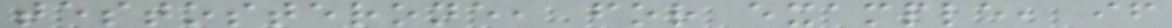testosterone, for example, if
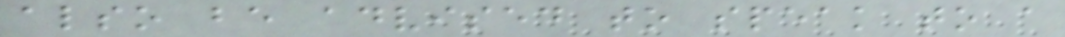also be advised to speak to a
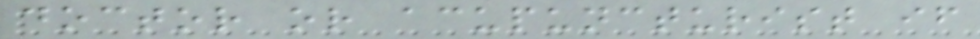doctor or acupuncturist if
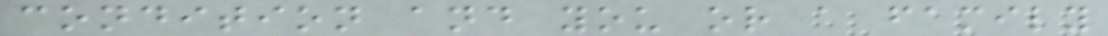condition and you or a family
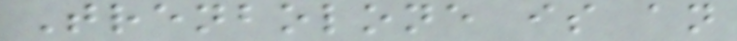Trenbolone is an
